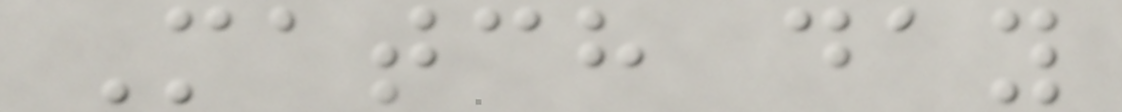Match day
